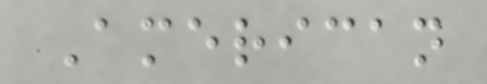American
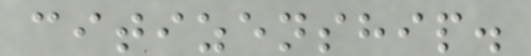citizenship.
